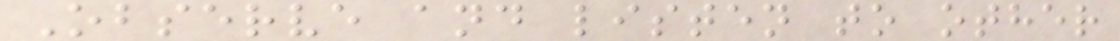Observe and listen to other
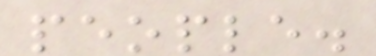people.
